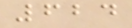624
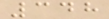348
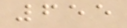655
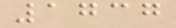1737
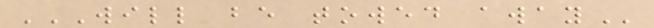WILL BE TOWED AWAY
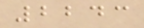2243
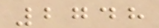2748
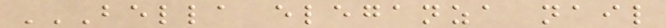BELLA ELEGANZA NAIL
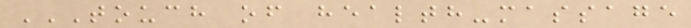TOUCH OF HEALTH-MASSAGE
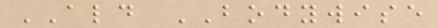ALD BODYWISE
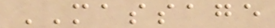MASSAGE
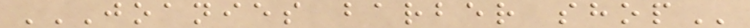JOANIES BARBER SHOP
